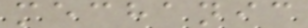mechanic
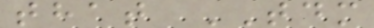that TDM
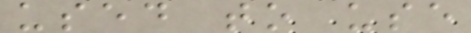used to use
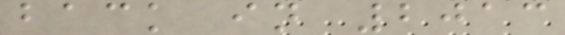back in 2013
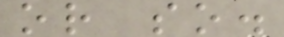or so.
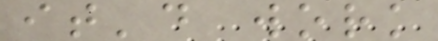it'd work
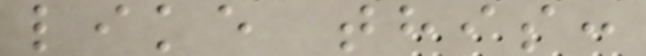like this:
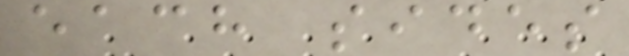each sides
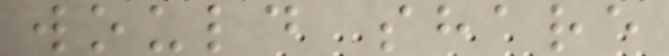would share
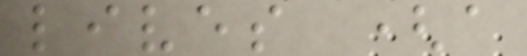lives (a
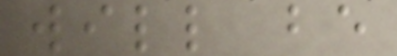will be
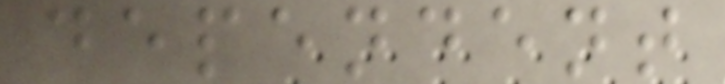dependent
